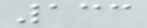133
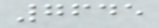7645
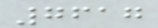7617
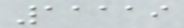11119
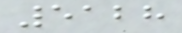5128
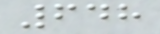648
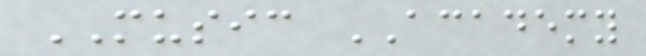MUSIC ACADEMY
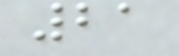21
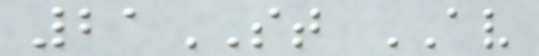21ST AV
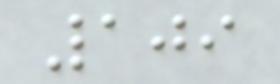109
